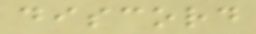discord
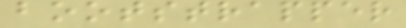bootstrapper
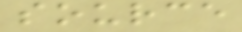source
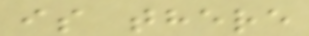is there
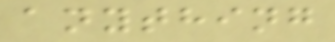anything
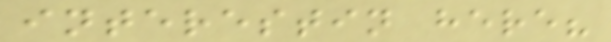interestin here?
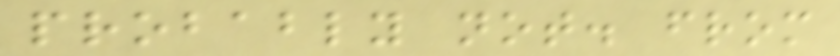probably not. from
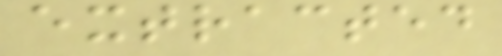extracted
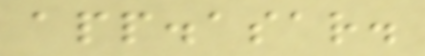app.asar.
